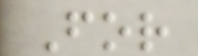For
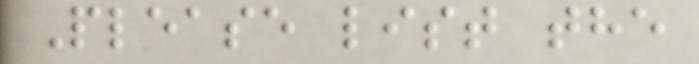Please list the
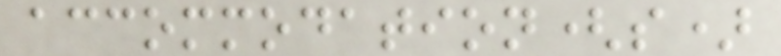accommodation(s)
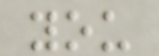you
